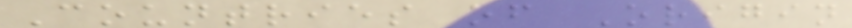Countries of Origin
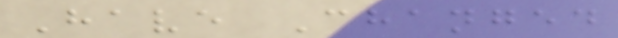Have Changed
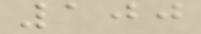100
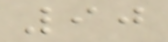90
